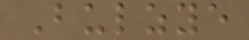Bulzye
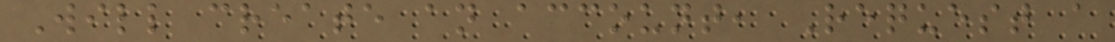Will create an account, Request a
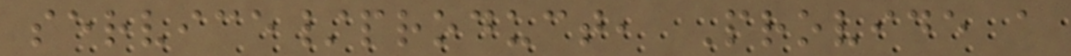service/product, Provide a
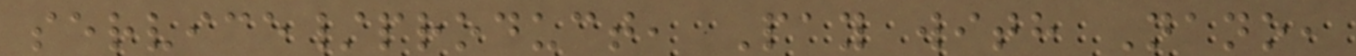service/product, Pay with Nano,
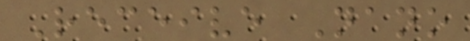Receive Nano
